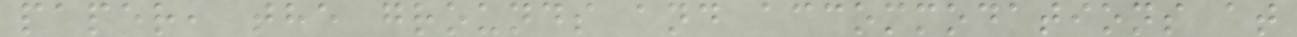paper, the grounds and accommodations at
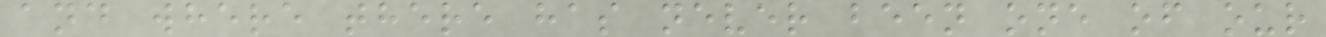and where there has never been one of our
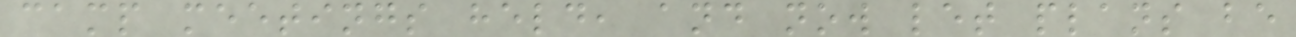camp meetings held, and now let plans be
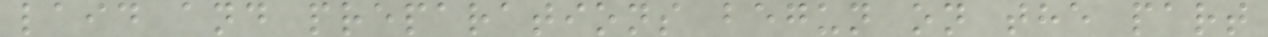laid and preparations begun on the part
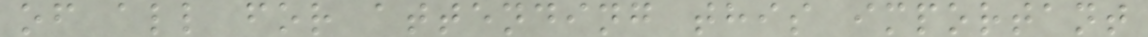of all for attending this important
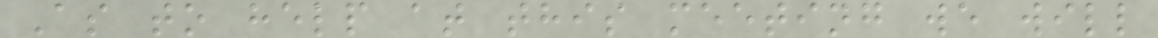As to help at this meeting we will
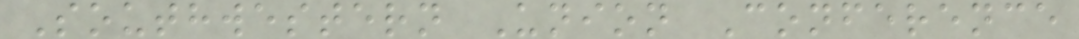Southwestern Union Conference
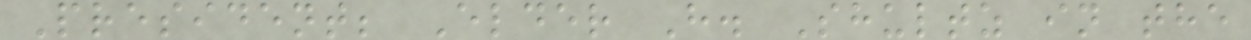President; Elder H. Shultz in the
